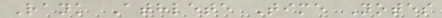Rank Athlete Time Notes
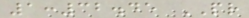1:32.45 PR
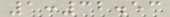1:32.53
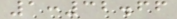1:32.66
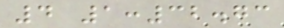4 1:32.73
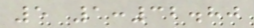5 1:32.80
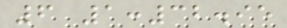6 1:32.95
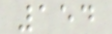154
